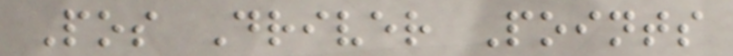Pos Driver Points
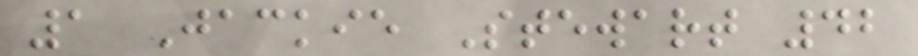1 Jackie Stewart 42
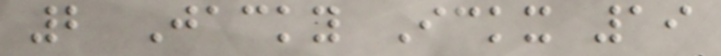2 Jacky Ickx 19
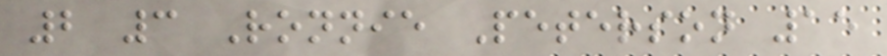2 3 Ronnie Peterson 15
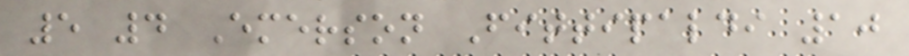5 4 Emerson Fittipaldi 10
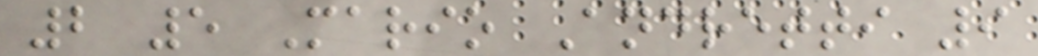2 5 Mario Andretti 9
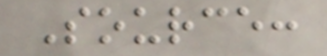Source:
